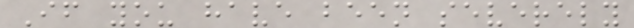If you have been severely
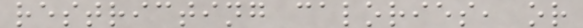restricting calories, or
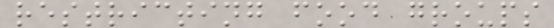restricting food groups
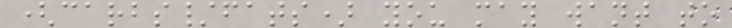(carbs/fats) you may want to
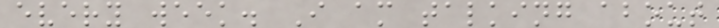every week. I am talking about
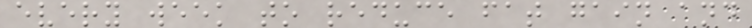every week to reduce fat gain and
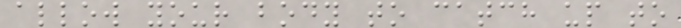allow your body to catch up to
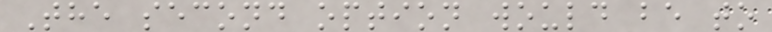The second option would be to
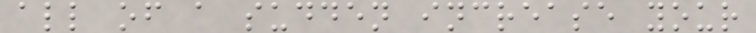all of a sudden increase your
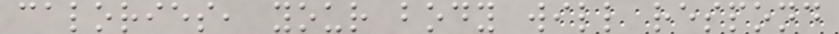calories, your body will respond
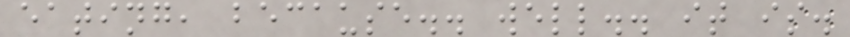eating, because.. well.. it is.
